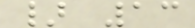} 13
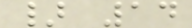} 14
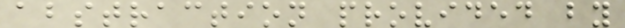abstraction provided by
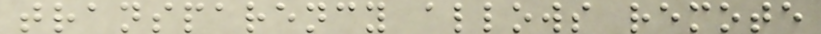transparency allows remote
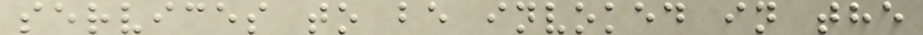services to be invoked in the
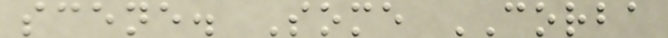scene. Some CORBA
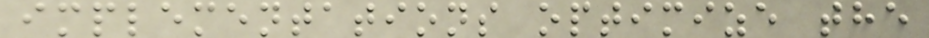implementations optimize the
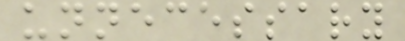unnecessary
